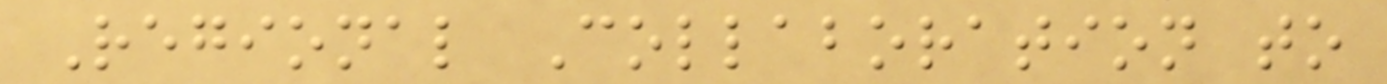Regional Collaboration to
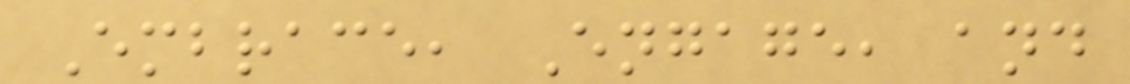Embrace, Engage, and
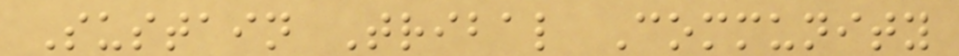Sustain Tribal Community
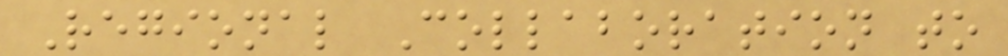Regional Collaboration to
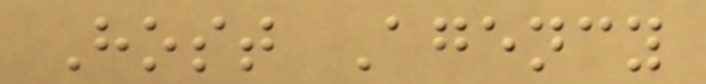Host Agency
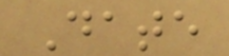Date
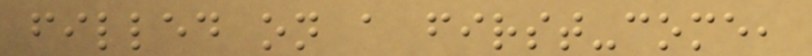filled on a first-come,
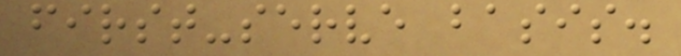first-serve basis.
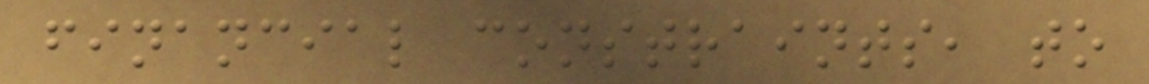financial constraints, to
